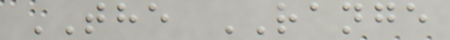THE RANGE
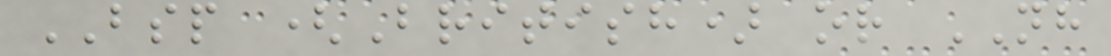BSP (British) or NH
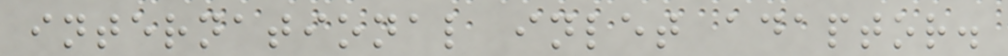international inlet adaptor.
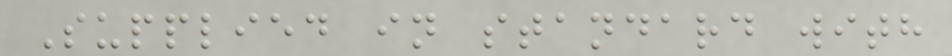Supplied in standard with
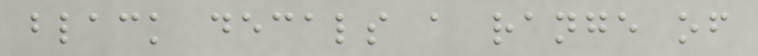black decals a range of
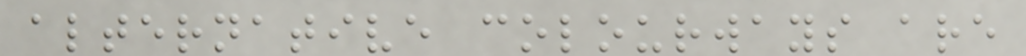alternative colourways are
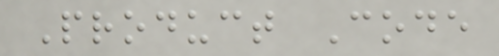Product Code
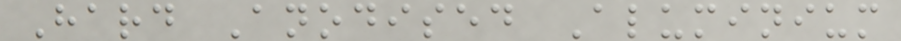Hard Anodised Aluminium
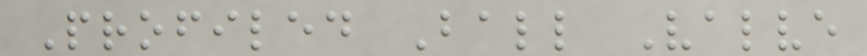Profiled Ball Valve
